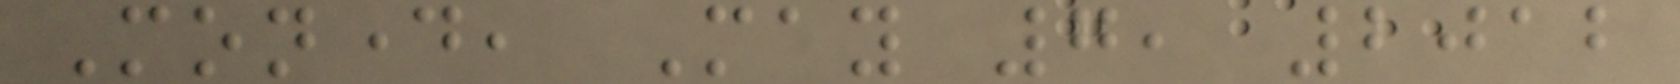Monday, May 7, 2012
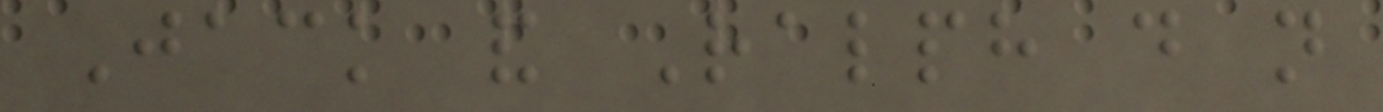Jack and Ralph do not
